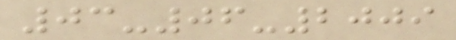03-06-2009
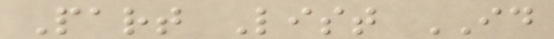Part List ID
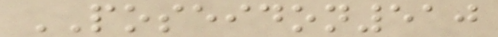POSEIDON510
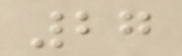27
